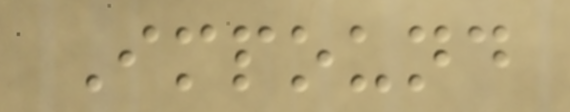Impound
